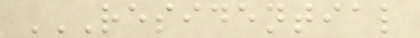RESIDENTIAL
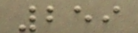259
